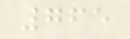765
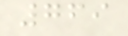769
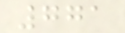771
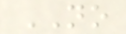NO
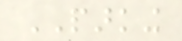PARKING
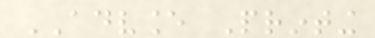ADVANCE Printing
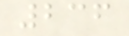236
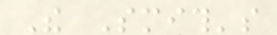The Smith's
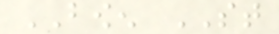BOWEN ST
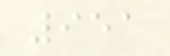951
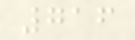716
